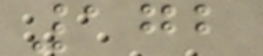172
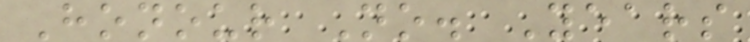Honour No. Years
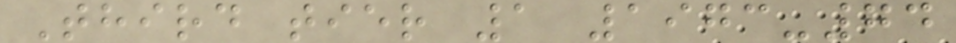Third tier 1 1973-74
